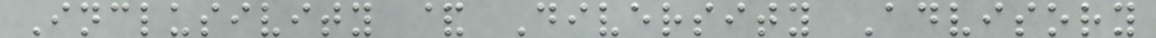Inclusivity & Diversity Advisory
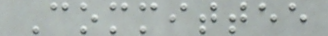Committee
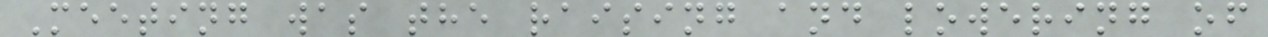Meeting was the raising and lowering of
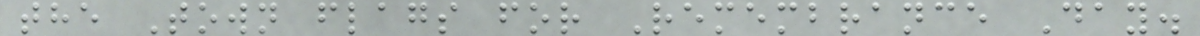the Town flags for Remembrance Day.
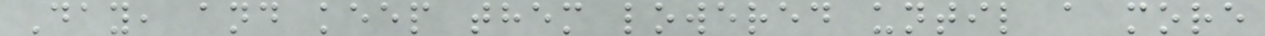Day, and keep them lowered until a more
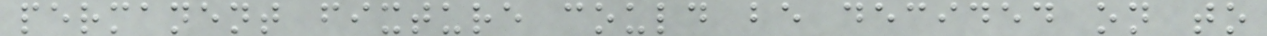permanent fixture could be decided on to
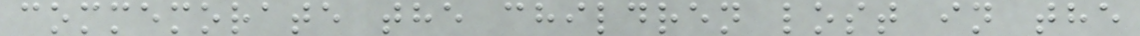commemorate the children lost in the
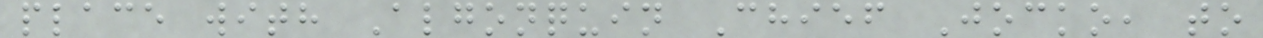place with Algonquin Chief Jocko, to
